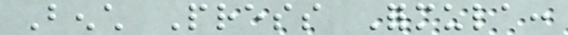Bench Press Formula:
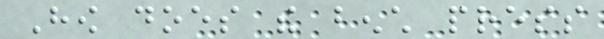How does the bench press
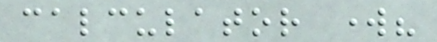calculator work?
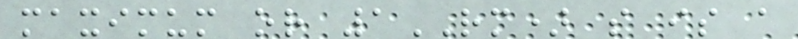maximum or 1RM) so is a
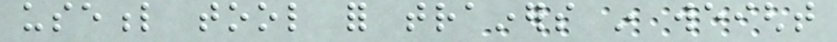useful tool for trainers in weight
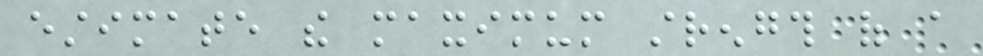estimate the maximum strength of a
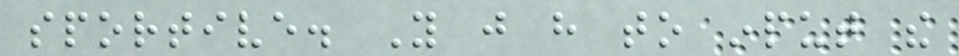sportive. You just have to input the
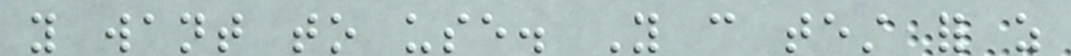you want to use. You can test for as
